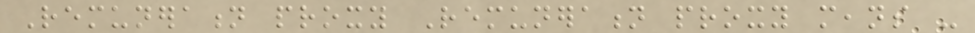Remuneration proxy Remuneration proxy means -
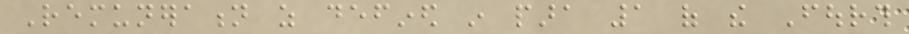Remuneration as defined in para 1 of the Fourth
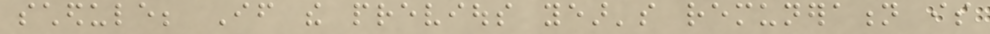schedule; If the previous year's remuneration is
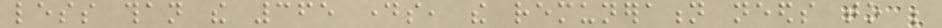less than the 365 days, the remuneration needs to be
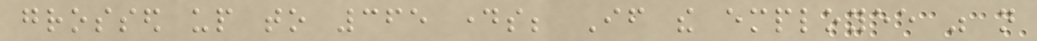grossed up to 365 days; If the employee was not
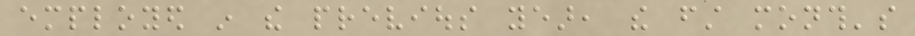employed in the previous year, the first month's
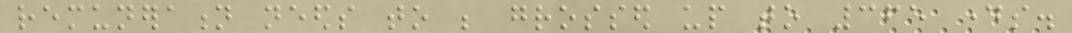remuneration needs to be grossed up to 365 days.
